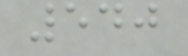540
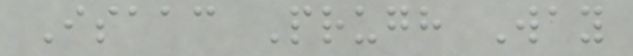Isaac Prugh Way
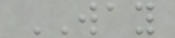WAY
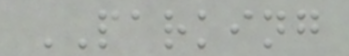PARKING
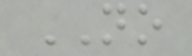NO
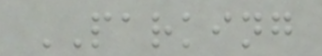PARKING
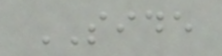SIDE
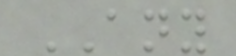ANY
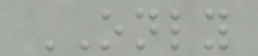ONLY
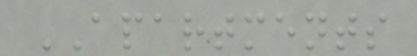APARTMENTS
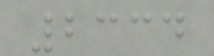2334
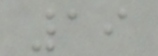19
